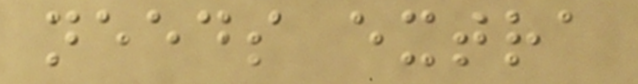needs extra
